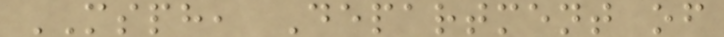MSPH, Department of
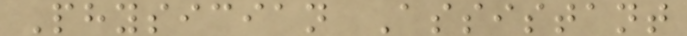Physician Assistant
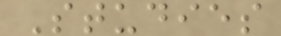Studies
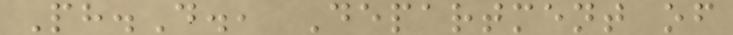Ph.D., Department of
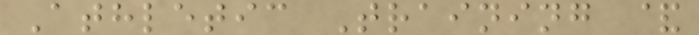Athletic Training &
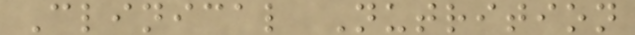Clinical Nutrition
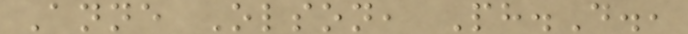Anne Olson, Ph.D.,
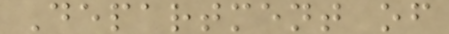Department of
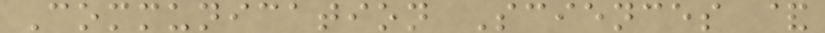Communication Sciences &
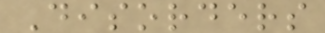Disorders
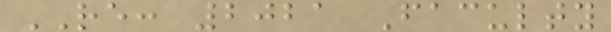RE: 2021 Faculty
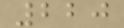220
